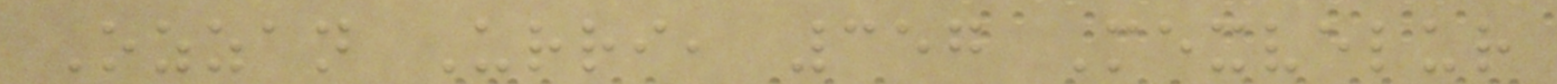Ozzan Urri, 357 Mexvelur
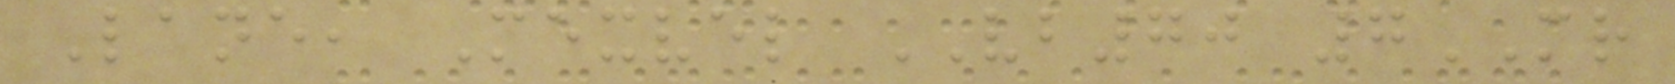Lane, Mexvel VB70 7MR
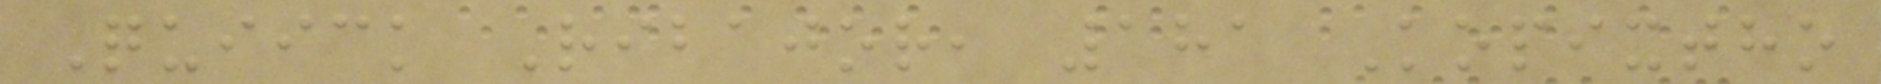Quiick Ribajor, 181 Kopixtho
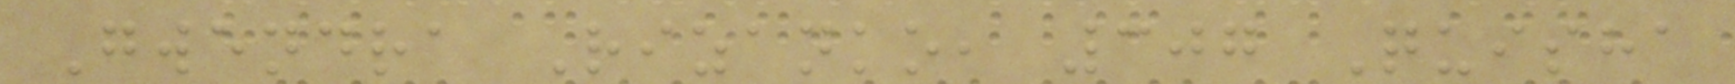Gwendra Rizanko, 307 Quisha
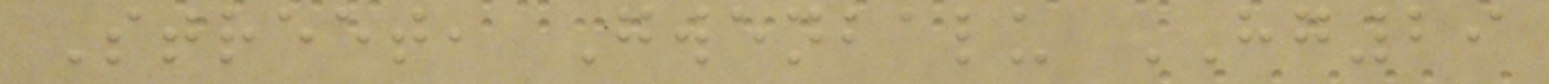Street, Gwenbalu HG29
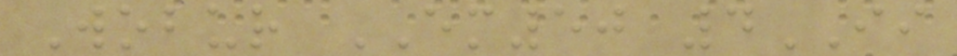Wobur EM50 4II
